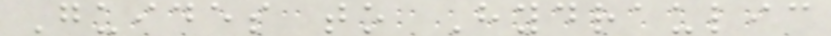Guides to Hydraulic
